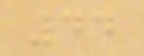44
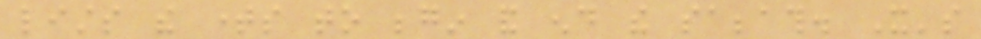lists the times to begin and end the sabbath. It's
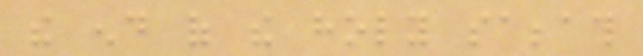the end of the holy sabbath
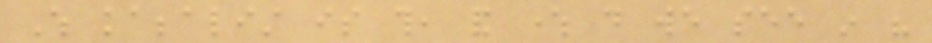Which kabbalist is this, and where do we see in his
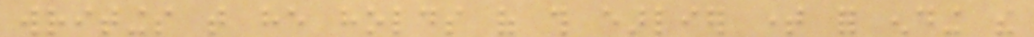writings that he holds of this earlier time for ending the
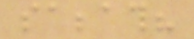sabbath?
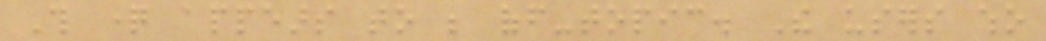This question appears to be off-topic. The users who
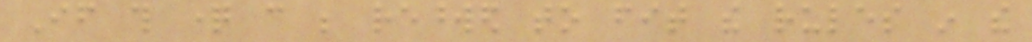If this question can be reworded to fit the rules in the
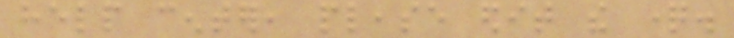help center, please edit the question.
